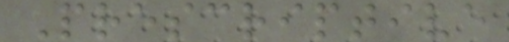Prescriptive
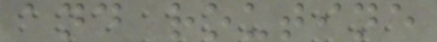and routine
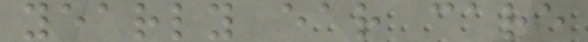yearly ear care
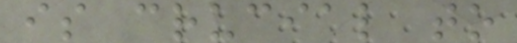is crucial to
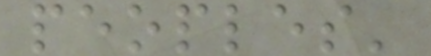peoples'
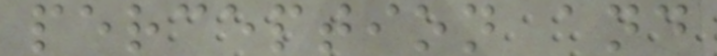perception and
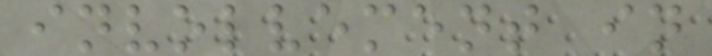involvement in
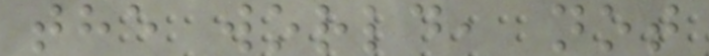the world, not
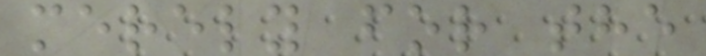merely for the
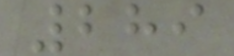289
